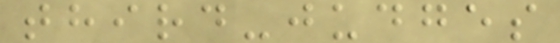third-judges
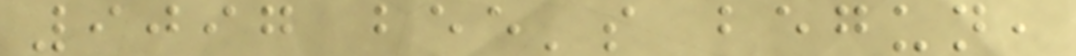9097 bee's begun,
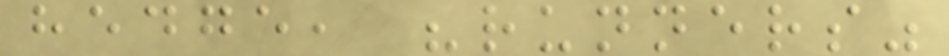hedge, "runners"
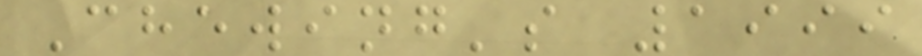Chewing's 1999
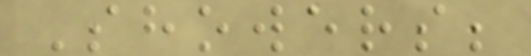Showers;
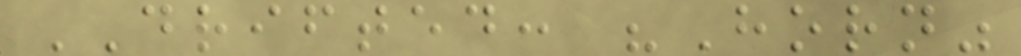DRIFTED: "Horn"
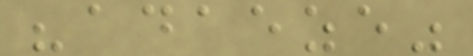"adaeze"
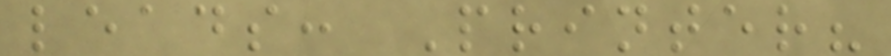leads: Printer?
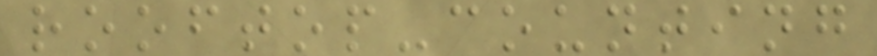rooftop-counting
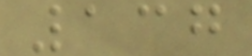137
